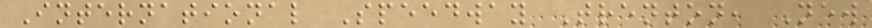International Speedway Trenton, New
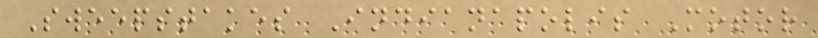Sweepstakes Indianapolis Motor
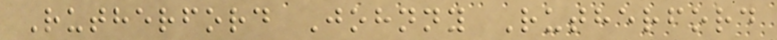Rutherford Johnny Rutherford
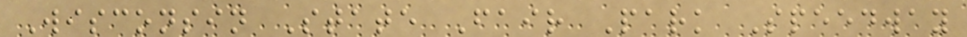Wisconsin State Fair Park Speedway
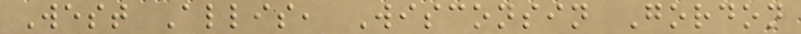West Allis, Wisconsin Gordon
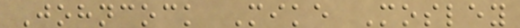Johncock Mike Mosley
